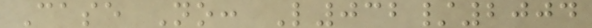Case No: L032/2004
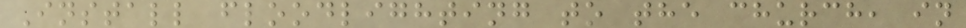Install floodlighting to the church, in
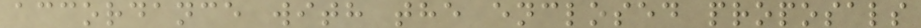accordance with the enclosed proposals
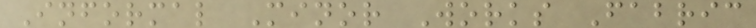Informal Minor Works Fabric
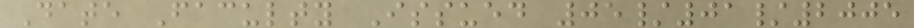Date Faculty Issued 05/01/2005
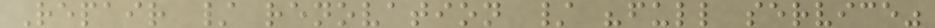Repair / renovation / "full service"
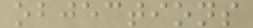objections
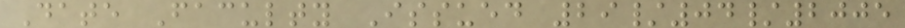Date Faculty Issued 29/04/2005
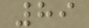89
